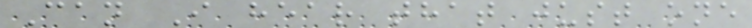Can I hear that just one
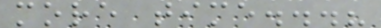more time...?
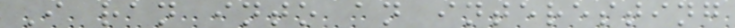I ran into an interesting
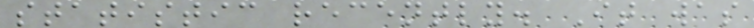statistic recently. It was
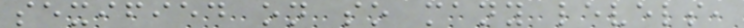sexified on so many levels,
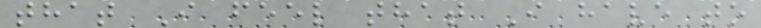that I feel that I have to
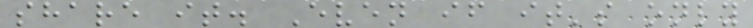share it. Even if it's only
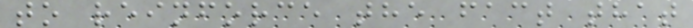to reinforce the fact that
